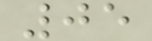05
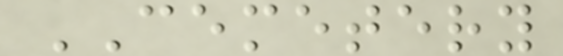CEMETERY
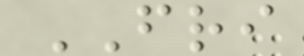FRI
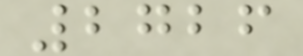2726
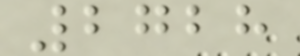2728
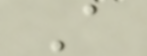A
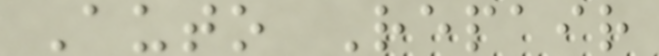Auto Repair
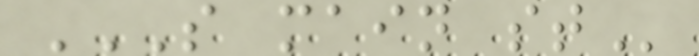S MAIN ST
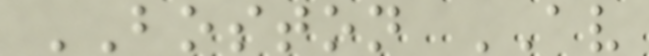BOSTON AV
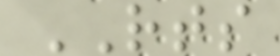RTS
